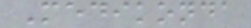Medikonda
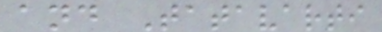and Tatavarti
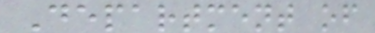Department of
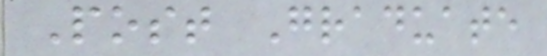Post Graduate
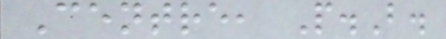Centre, P.B.
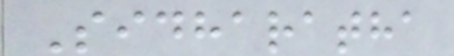Sidharatha
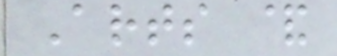Arts &
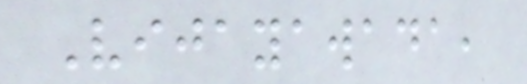Vijayawada,
